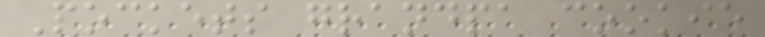Pockets grandpa cookie
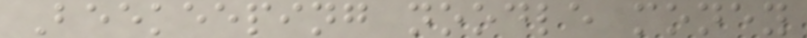Beekeeping noodle money
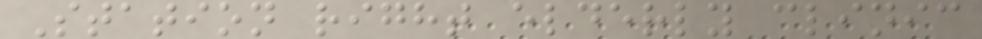Station right elderly clinic
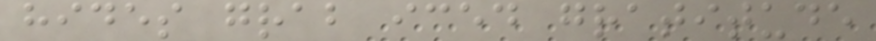hides grab iced gratitude
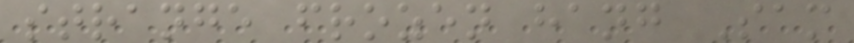strange frozen hang Sam
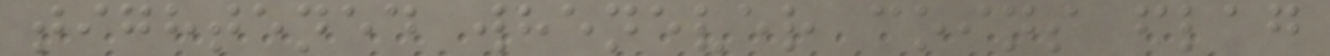tightened whenever coins flag
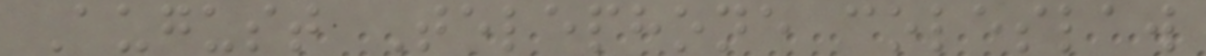August Telephone coleslaw
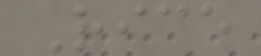Rice
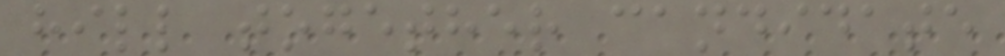hill together candidate
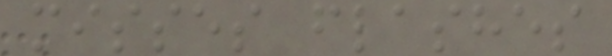misses flashes
